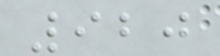920
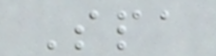Spa
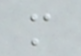m
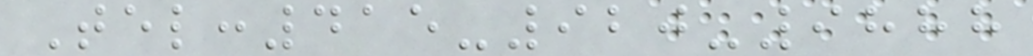Tel:415-920-9888
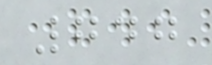747
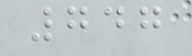747
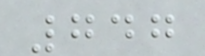747
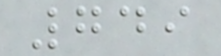749
